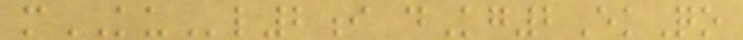mKUl2i dKg2EkQo
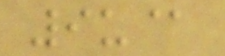9u@
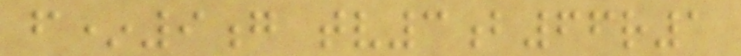f*9g tv3b66r1
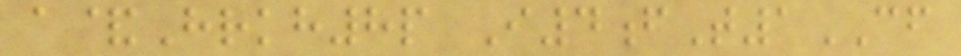a&Hrkh8p I4fT1CF
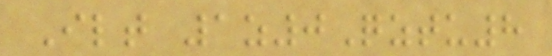Ilt 1z0Qztu8
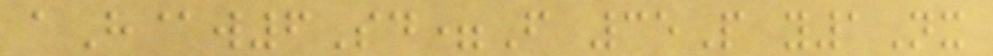aH@w6Sd=F 35P y1Nx
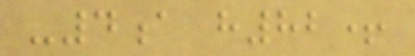-4a h82+
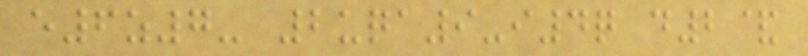e6z7- 2uqa9-i4q d2&
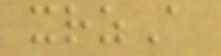xrzA
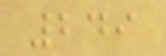249
